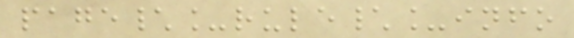page\_rule\_info
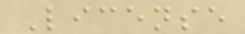License
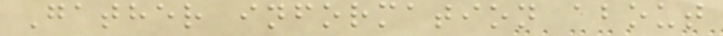Gather information about
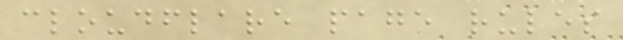cloudflare page rules
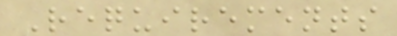Requirements
